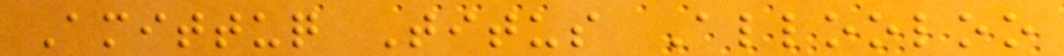Amittuq Titus Allooloo
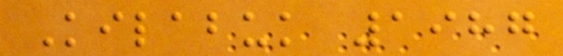Kilabuk 1987
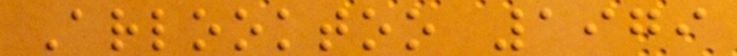Arlooktoo 1979
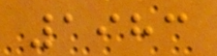1983
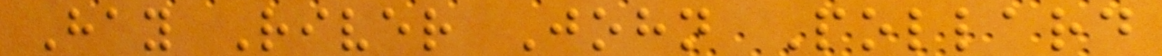Hay River John Pollard
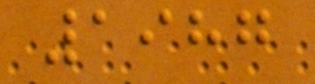1987
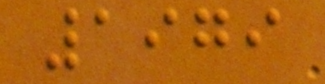1979
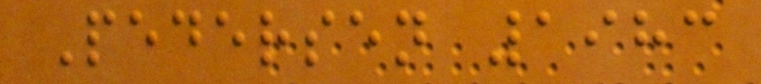Pedersen 1983
